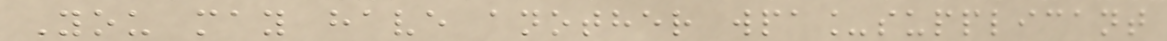You may have another wpa_supplicant
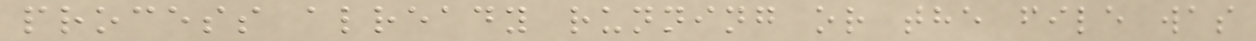process already running or the file was
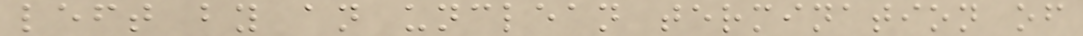left by an unclean termination of
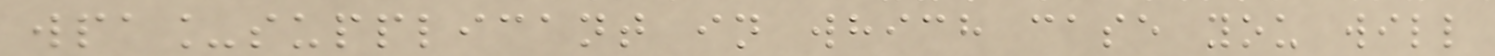wpa_supplicant in which case you will
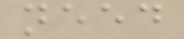need
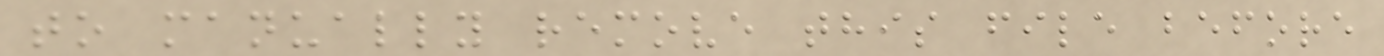to manually remove this file before
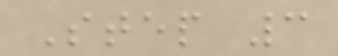Step 3
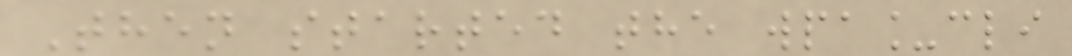Then started the wpa_cli
